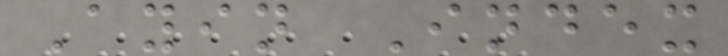Ayin Index
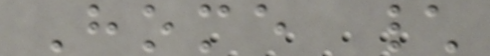Home \
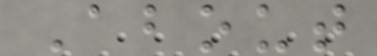About
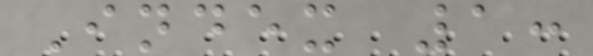Index 1:
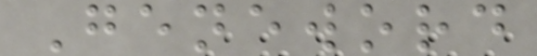Geneword
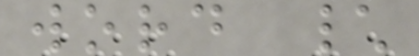word \
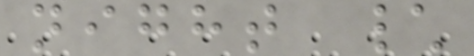night \
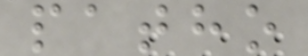patho
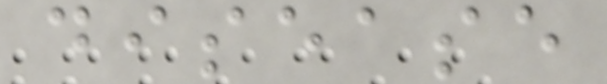disease
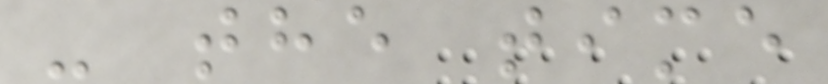- the time
